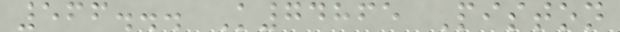566... K74865 Piston
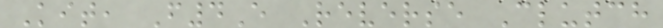Kit, F4E Reverse Clutch
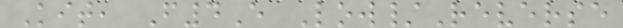Kit, F4E Low/Reverse
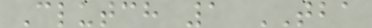Clutch 1 TBA
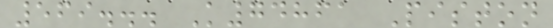569... K74861 Piston
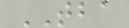TBA
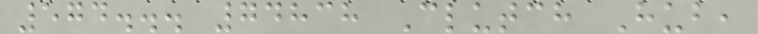574... 74838 Clutch Hub,
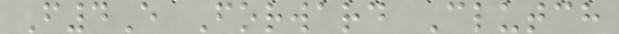F4E Forward Clutch
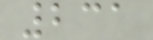231
